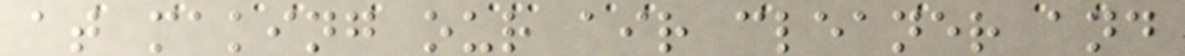at making our air cleaner and
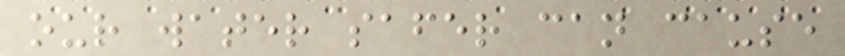our water safer can cause
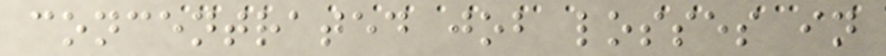concentrated job losses in
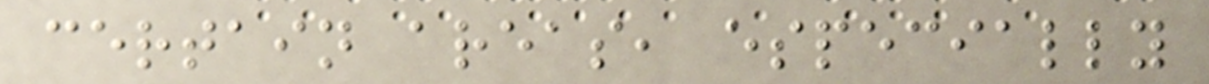certain areas, especially
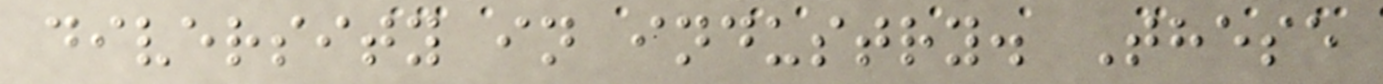diversity in industry. These
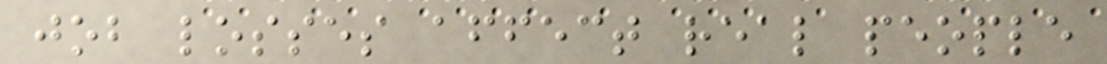job losses affect real people
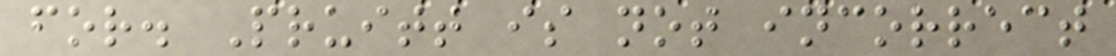for. Pruitt is not incorrect
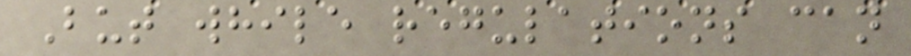But while regulations can
